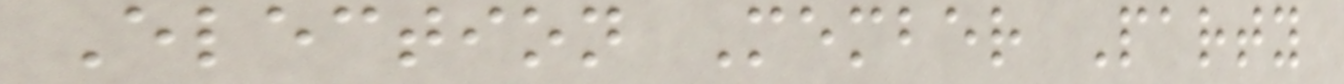Election Member Party
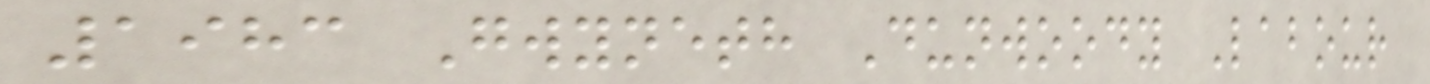1983 Gwyneth Dunwoody Labour
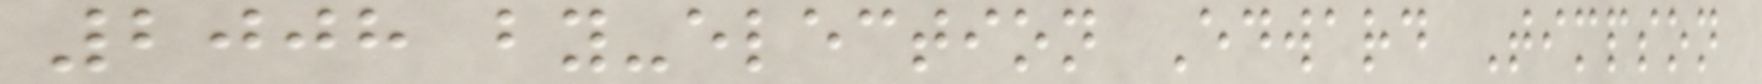2008 by-election Edward Timpson
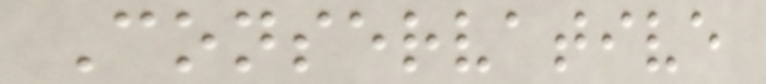Conservative
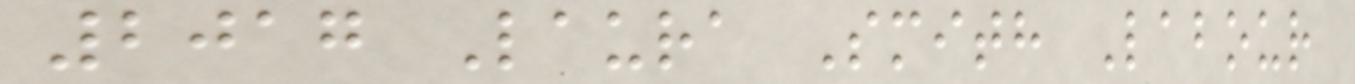2017 Laura Smith Labour
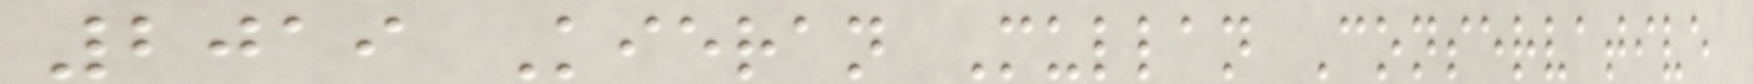2019 Kieran Mullan Conservative
